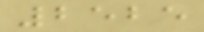2525
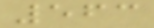563
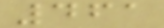461
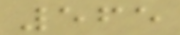565
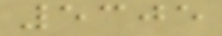5305
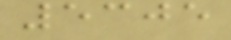5305
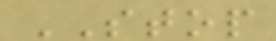STOP
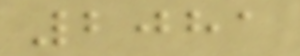2081
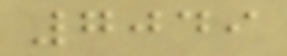7049
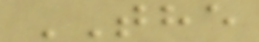THE
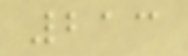213
